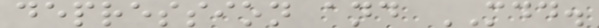depression and MDD.
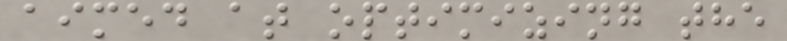aimed at optimizing the
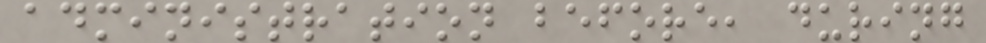administration before, during
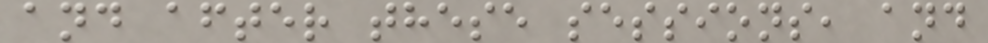and after these sessions, and
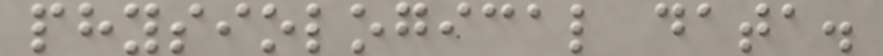physiological data.
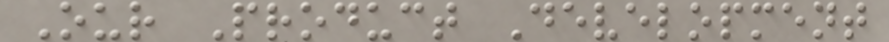Our Product Development
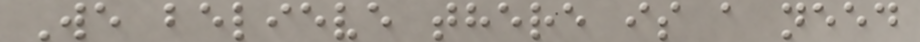We believe there is a need
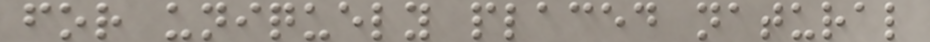for uniquely placed natural
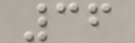36
